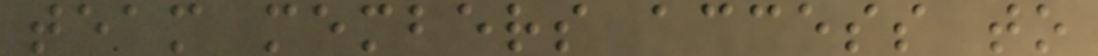team members access to
